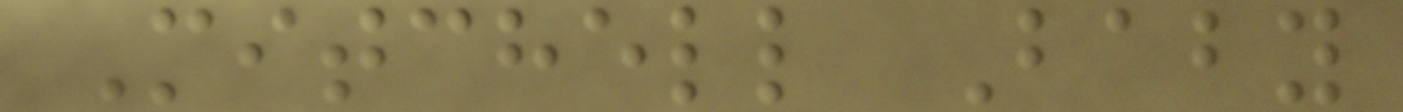Mitchell Baby
